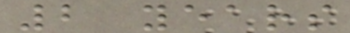2 years
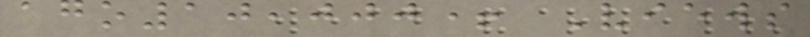ago10,000+ Views
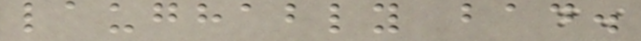laughably bad.
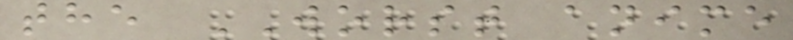the WORST anime
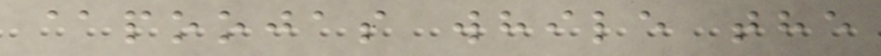@poojas while the
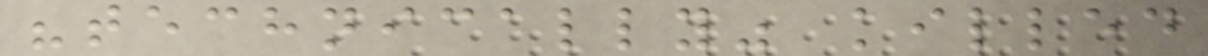"technically" killed
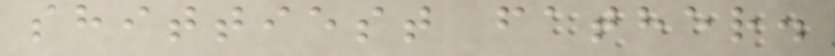shittiest father.
